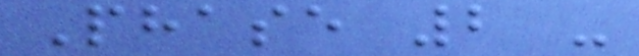Phase 2 -
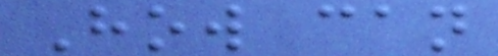How can
